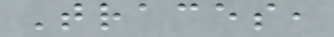Traces,
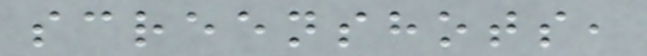screenshots,
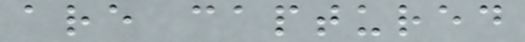are captured
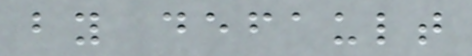by default
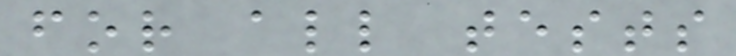for all tests
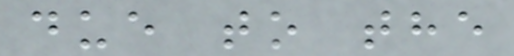due to the
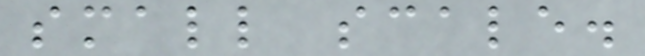small scale.
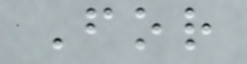For
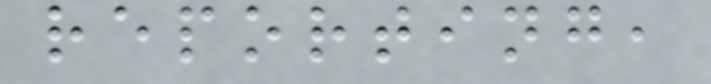reporting,
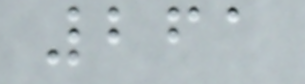261
